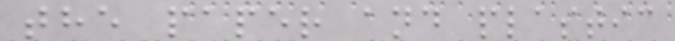the paper and plastic
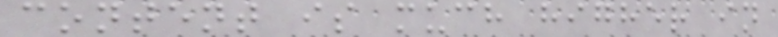content is much higher in
